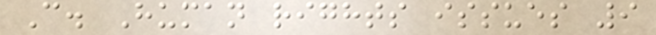C. Human rights issues 9
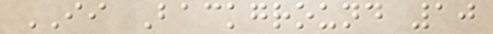II Background 10
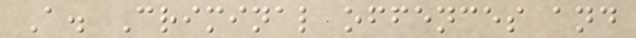A. Criminal offences and
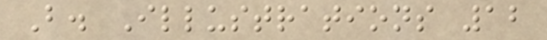B. Illustrations 12
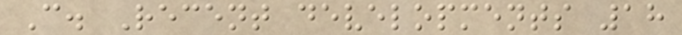C. Recent developments 18
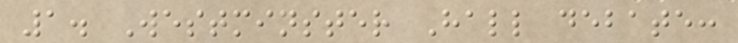1. Westminster Hall debate:
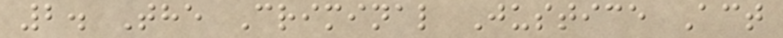2. The Criminal Justice Act
